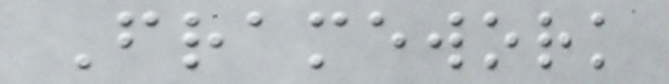Framework
